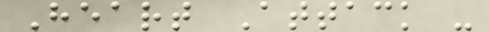Heart Attack -
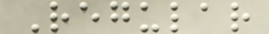Regular
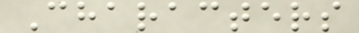Characters
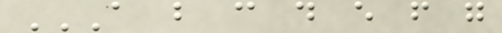A B C D E F G
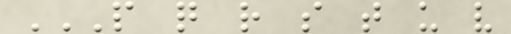P Q R S T U V
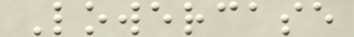Lowercase
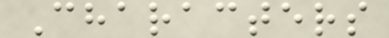Characters
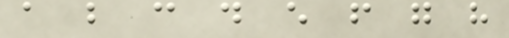a b c d e f g h
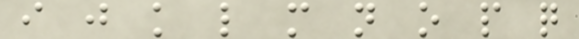i j k l m n o p q
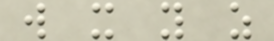w x y z
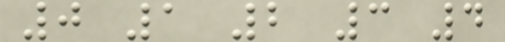0 1 2 3 4
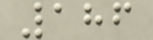186
